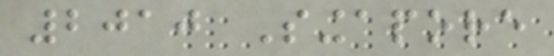2010 Singapore
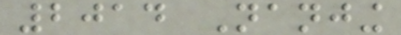2014 Nanjing
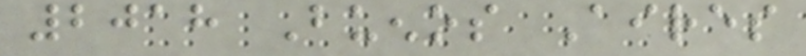2018 Buenos Aires
